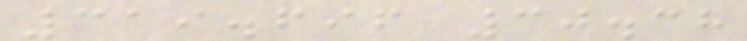319.696 30.38
